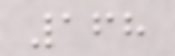168
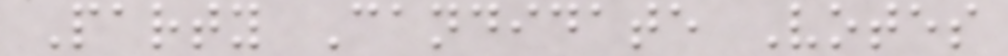Party Candidate Votes
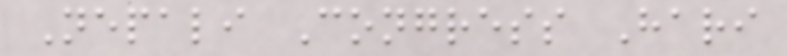Nepali Congress Hari
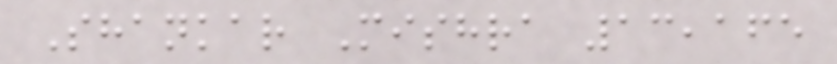Shankar Mishra 13,165
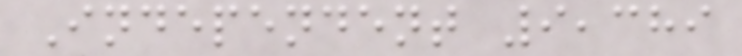Independent 9,389
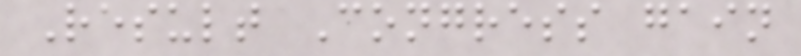Result Congress gain
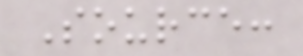Source:
